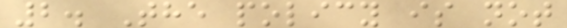2. The policy is not
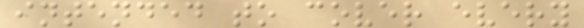intended to cover every
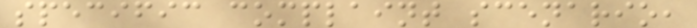specific complaint scenario,
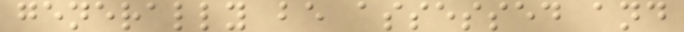generally be assessed and
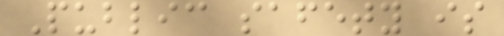Public safety is
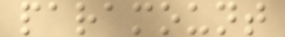paramount
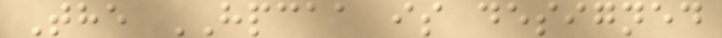The HPCAA is designed
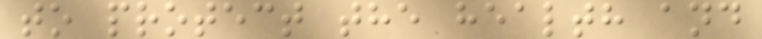to protect the health and
